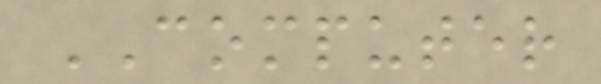COMPUTER
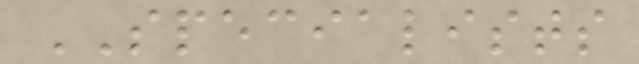SPECIALISTS
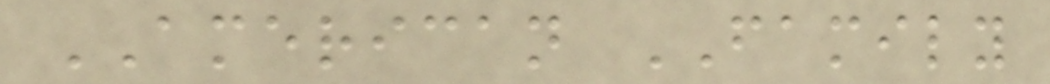AMERICAN FAMILY
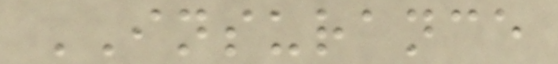INSURANCE
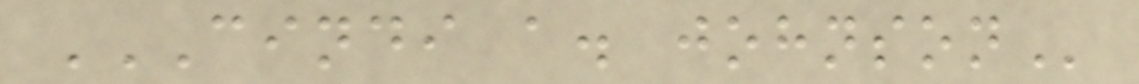CINDI A. JOHNSON
